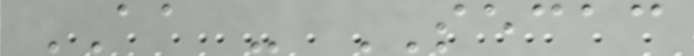AA - SECAC
